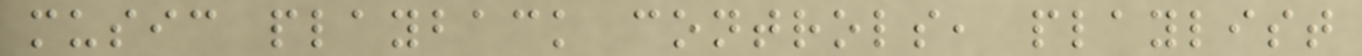music playback controls, playlist
